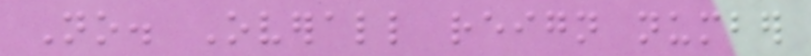No. Overall reign number
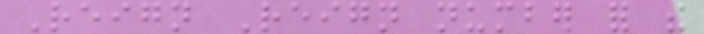Reign Reign number for the
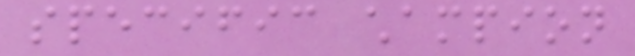specific champion
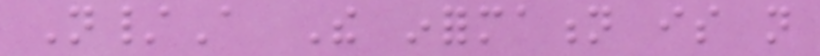N/A The information is not
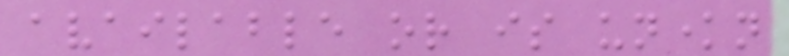available or is unknown
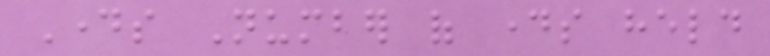Days Number of days held
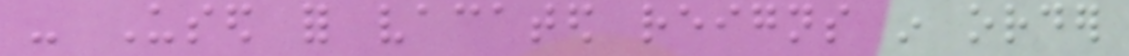- Used for vacated reigns in order
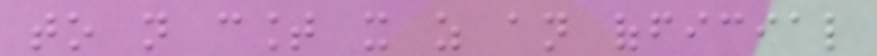to not count it as an official
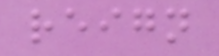reign
